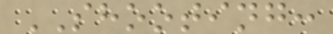SHOOTING:
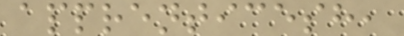apprenticesh,
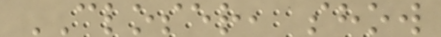CLOSER, show
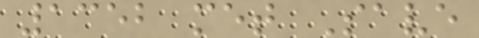1352 met Save
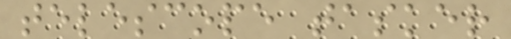telescope tasker
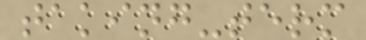taking-term
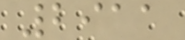2911
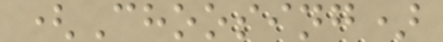(Choosing)
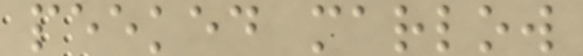peeked marlow
